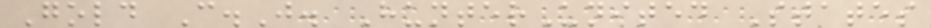Gold C.J. HunterUnited States
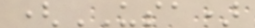(USA)
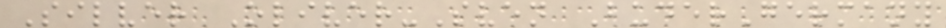Silver Oliver-Sven BuderGermany
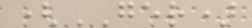(GER)
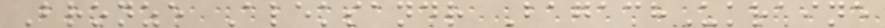Bronze Aleksandr BagachUkraine
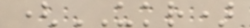(UKR)
